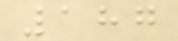187
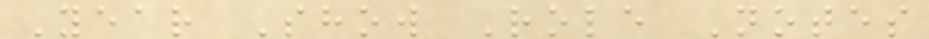Year Show Role Notes
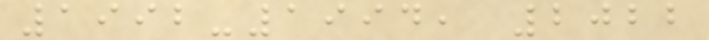1992-1994, 2022
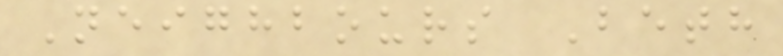Neighbours Beth
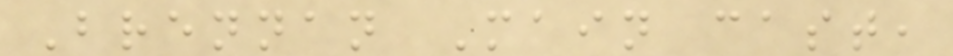Brennan Main cast,
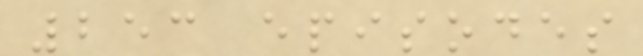253 episodes
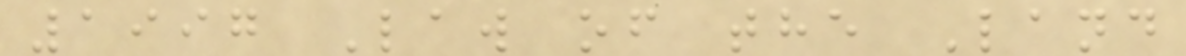1997 Law of the Land
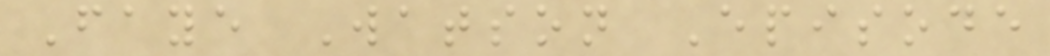Faye Watson Episode
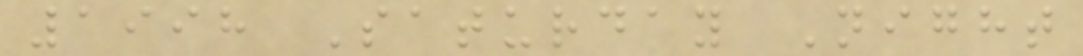1998 Saturday Night
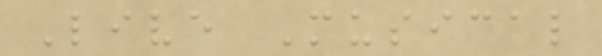Live Musical
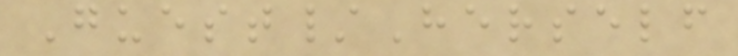Guest/Herself
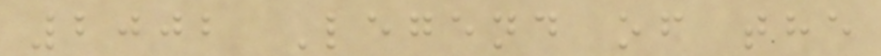2002 Legend of the
